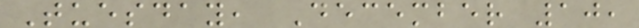Tuesday, December 10,
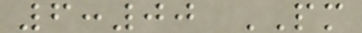6:00 PM
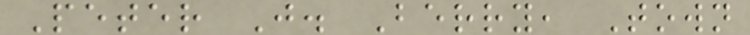Peter J. Berry, Town
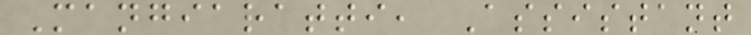Mangiaratti, Assistant
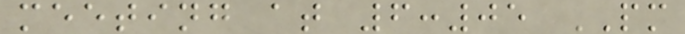meeting at 6:05 PM
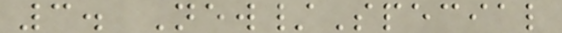3. New/Special
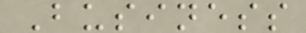Business
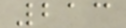213
